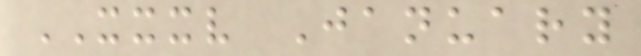XXXV January
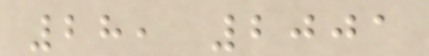28, 2001
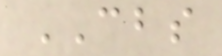CBS
